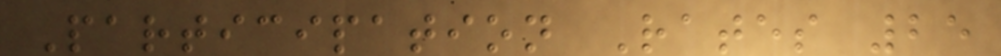Participation Rates 25
